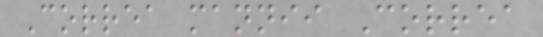Correa mannii Correa
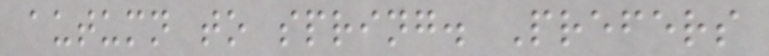autumn to spring. Prefers
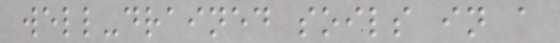well-drained soils in a
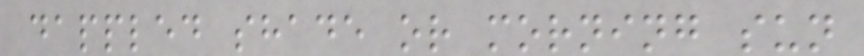dappled shade or morning sun
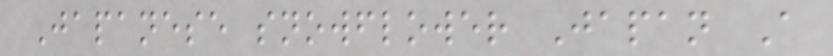Japanese snowflower Japan A
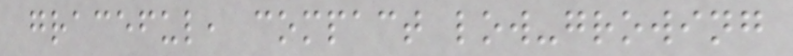graceful, compact low-growing
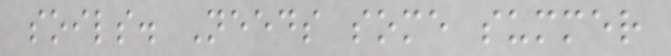soils. Needs some summer
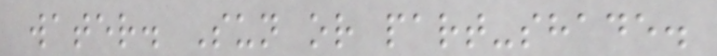water. Sun or part-shade.
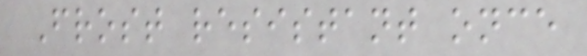Frost resistant once
